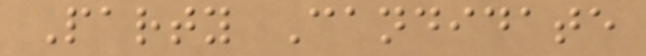Party Candidate
